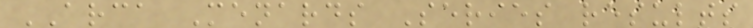ARCA Menards Series results
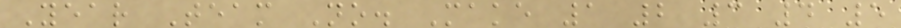Year Team No. Make 1 2 3 4 5
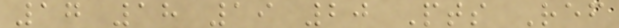17 18 19 20 Pts Ref
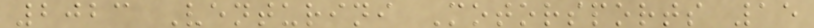2023 Venturini Motorsports 15
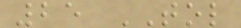25 TOL
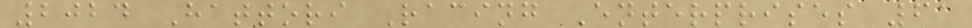2024 Hattori Racing Enterprises 61
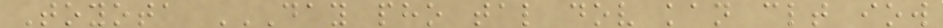Toyota DAY PHO TAL DOV KAN CLT IOW
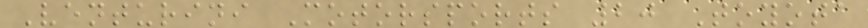Venturini Motorsports 20 Toyota
